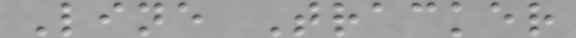Line Tracker
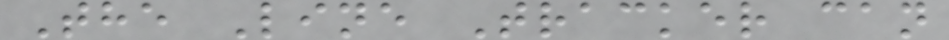The Line Tracker can
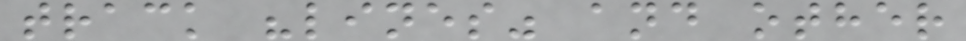track "lines" and other
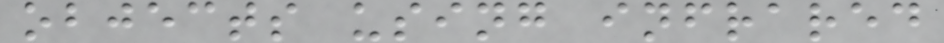objects using infrared
